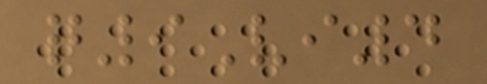q9Vi4
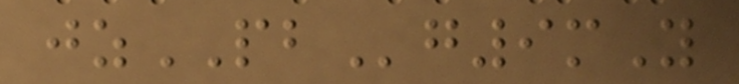jzPBg9mY
